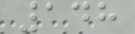148
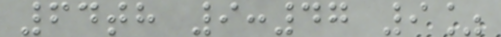64th 9:47 9%
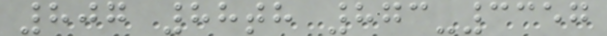807 88th 873-3357
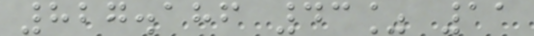827.186 43% 11
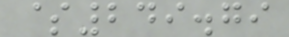$249.79
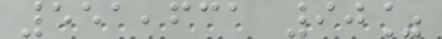551,631 90%
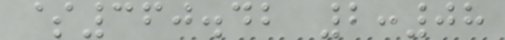$360.42 2:08
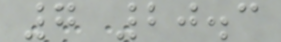7 20.3
